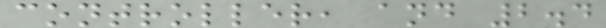controller, and 2.4
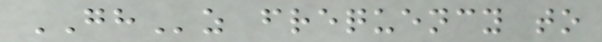GHz frequency to
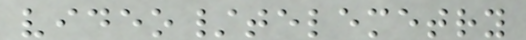video/telemetry
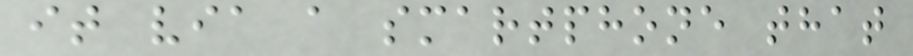it via a smartphone that
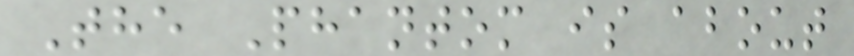The Phantom is about
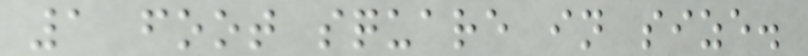1 foot square in size.
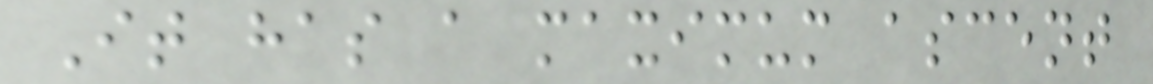It has a maximum ascent
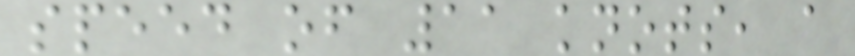speed of 11 knots, a
